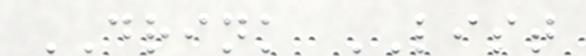DRINK LIST
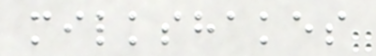milkshakes
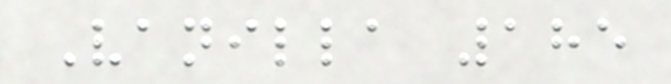Vanilla 185
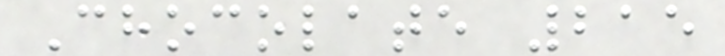Chocolate 215
